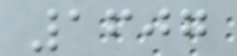1607
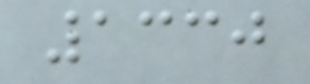1330
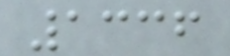1336
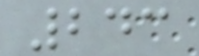243
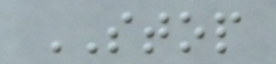STOP
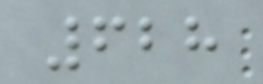628
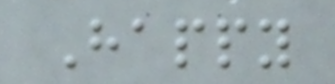Happy
